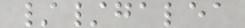//galea
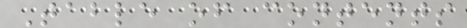Table of contents
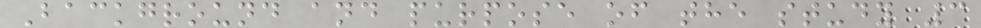Background and purpose of the study 3
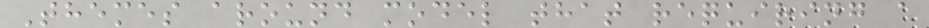Themes around model that requiring a
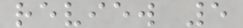review 5
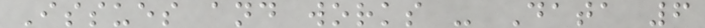Issues and works - Data 6
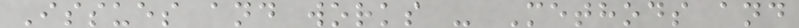Issues and works - Methods and
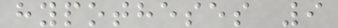hypotheses 9
